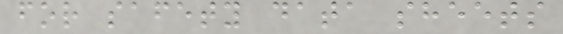for safety data sheets
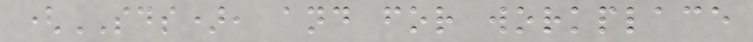(SDS), and for workplace
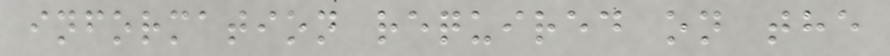information required on the
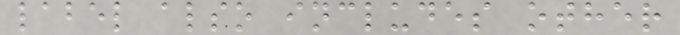label also includes other
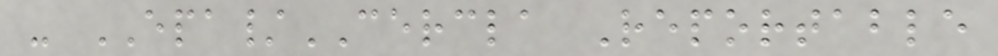- EPA/CERCLA Reportable
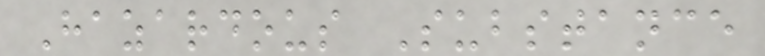Hazardous Substance
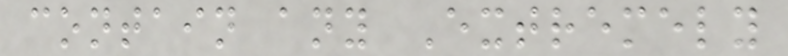contain any Extremely
